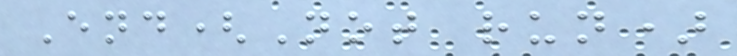End(Not run)
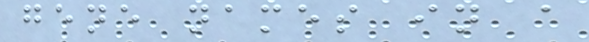gene names in a
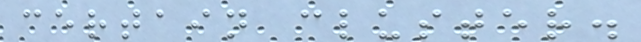certain cluster.
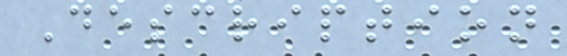Description
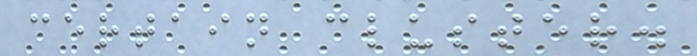certain cluster.
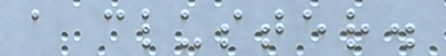a cluster.
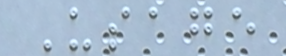Usage
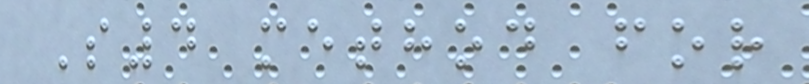S4 method for
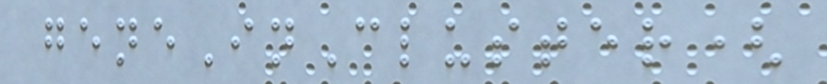geneInCluster(
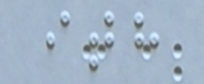ith
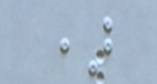)
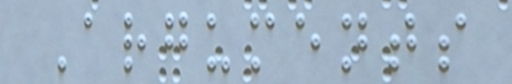Arguments
